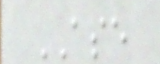ASE
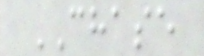CHASE
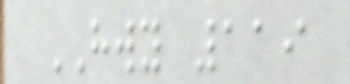HWY 119
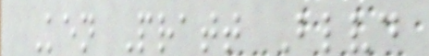Ken Pratt Blvd
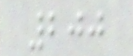200
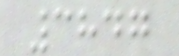3847
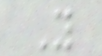Y
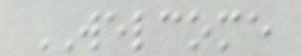WELCOME
